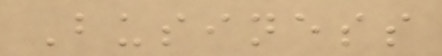Business
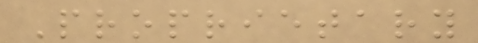Proprietary
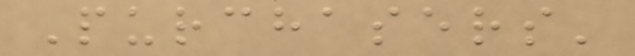Purchasers'
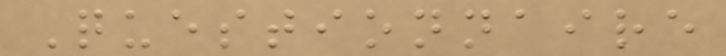Questionnaire
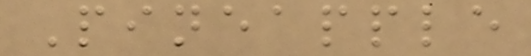Pineapple
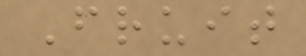Fruit
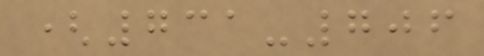(731-706
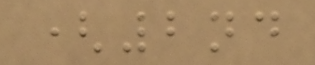(2nd
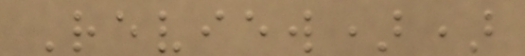Review))
